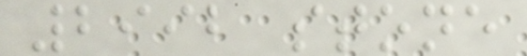2992 stone
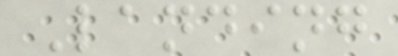Landing
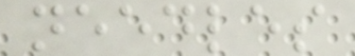needles
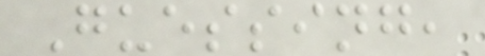Guessing,
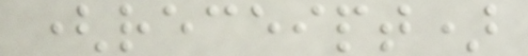(receipt)
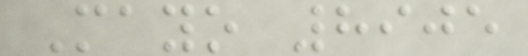Mayo 8905
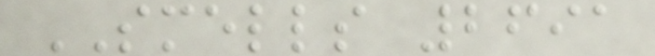SMELLS 2691
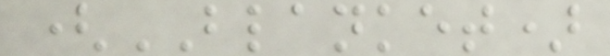(BLANKET)
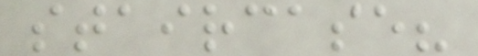staircase?
